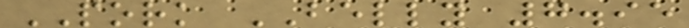PORK BELLY 7.95
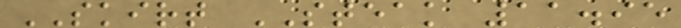SKIRT STEAK 11.95
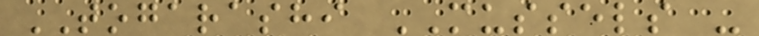TOGARASHI MUSSELS -
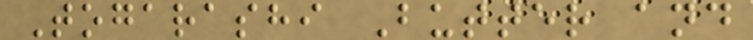Togarashi Butter and
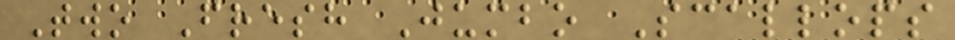Two Fresh Jumbo Scallops
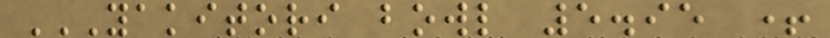YAKITORI BOWL 5.95 +
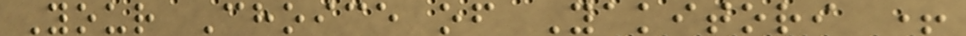Your Choice of Yakitori +
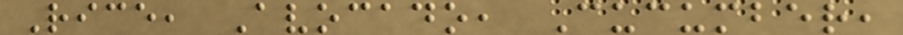Rice, Avocado, Cucumber,
